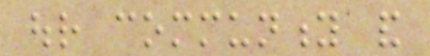our community and
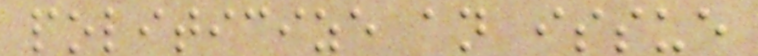politicize an issue
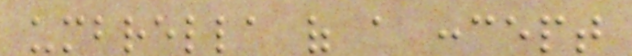umbrella of a concept
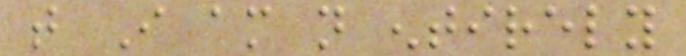that I am not entirely
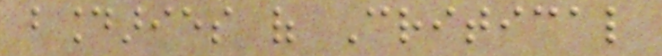boundaries of Critical
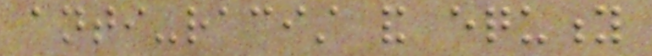anti-racist and equity
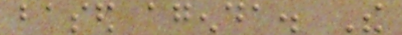based agenda. The
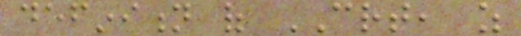definition of CRT, as
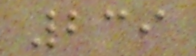239
